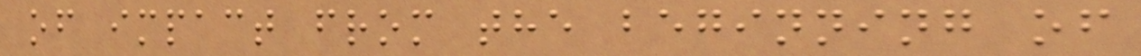of impact from the beginning of
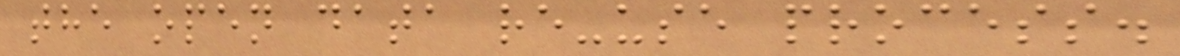the open data re-use process.
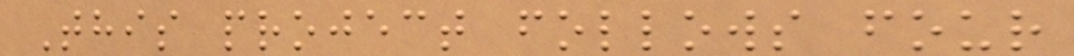This project follows four
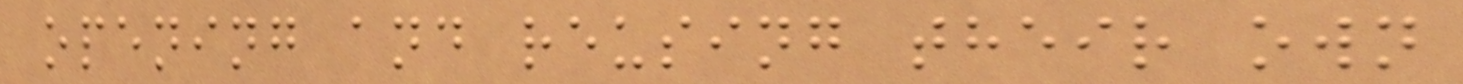opening and reusing their own
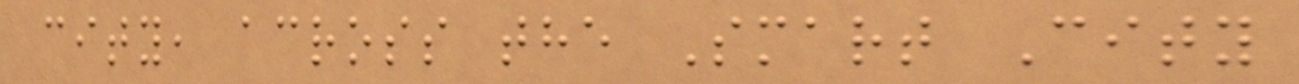city, across the Smart City
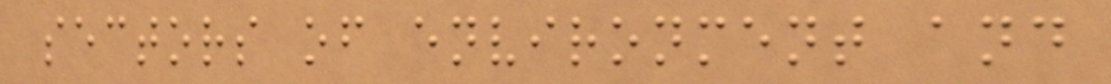sectors of environment and
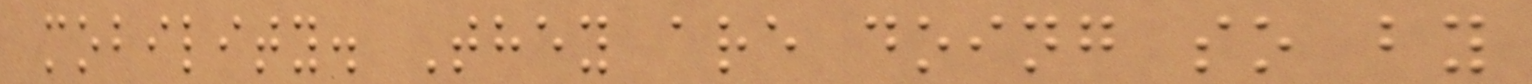mobility. They are doing so by
